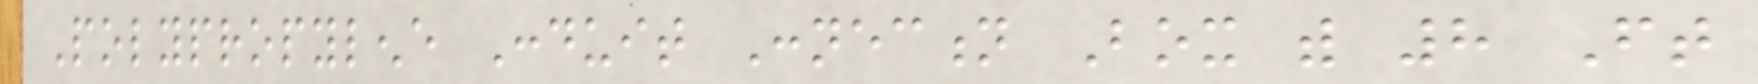Polypropylene Conduit Connection Box with 8 Ft
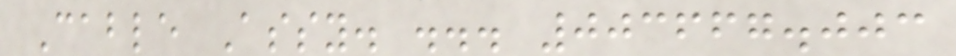Cable Assy. ... 003667.003
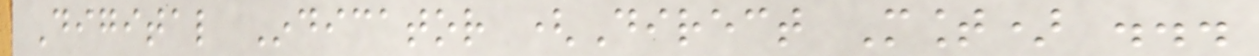Digital Indicator (Direct Mount) ...
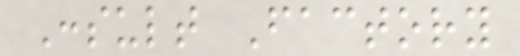Consult Factory
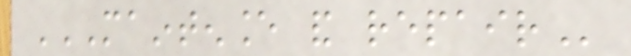MAINTENANCE AND REPAIR
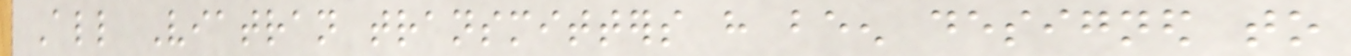All Viatran transmitters have been designed to
